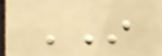IN
